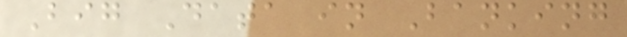Big Data in Banking
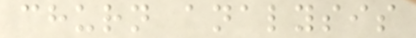churn analysis
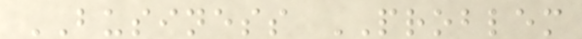BUSINESS PROBLEM
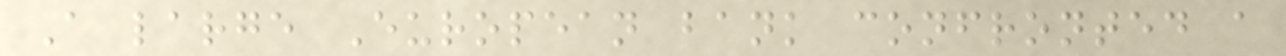A large European bank confronted a
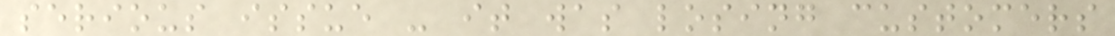serious issue - it was losing customers
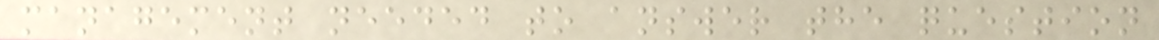management needed to answer the question
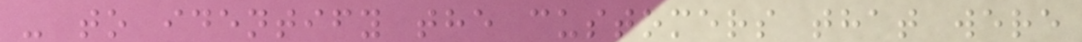- to identify the customers that were
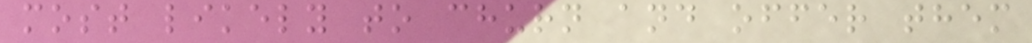most likely to churn and offer them
